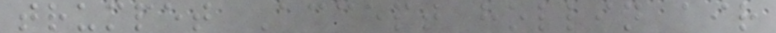trumpet Accept hollin air
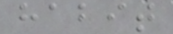habit
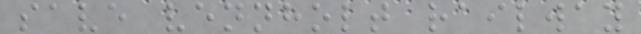save vennholt railway
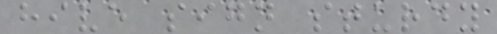hive sign sturdy
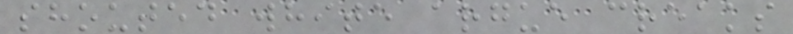shouted white argue creaks
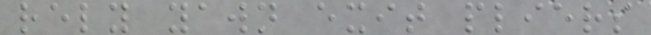rely yawn exit pliers
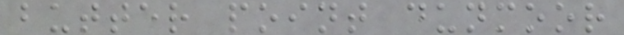butter point dunmoor
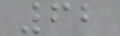62
